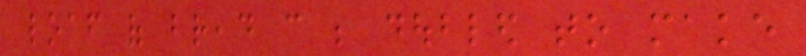loaf of bread can be doubled to make
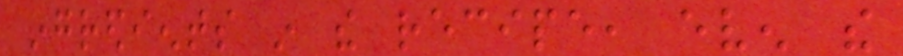ingredients in the recipe, even the
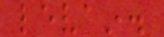levain.
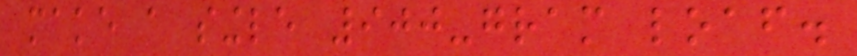make a single 900-gram loaf.
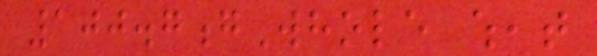100.7gWhole wheat
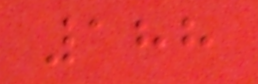188
